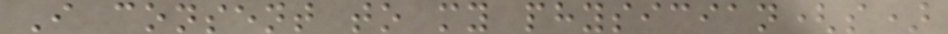I consent to my physician(s)
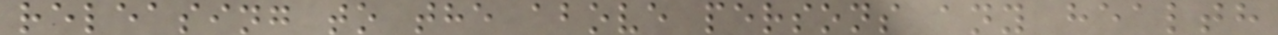releasing to the above persons any health
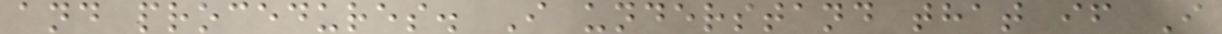and procedures. I understand that if I
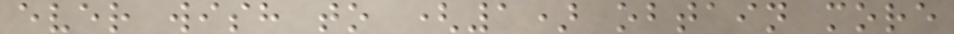ever wish to (1) obtain more
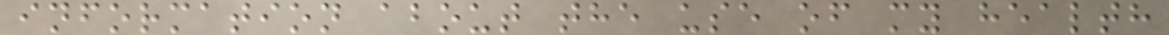information about the use of my health
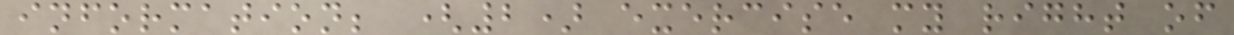information; (2) exercise my right of
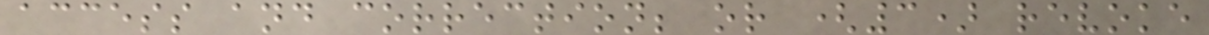access and correction; or (3) revoke
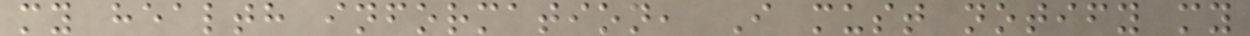my health information, I must notify my
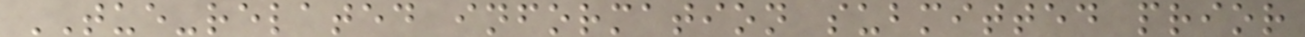TUE-related information submitted prior
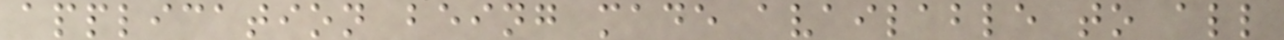application being made available to all
